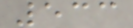533
